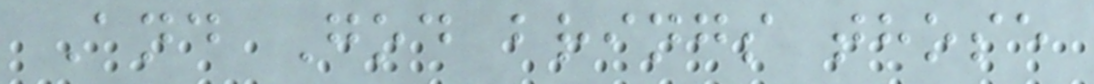And God brings those
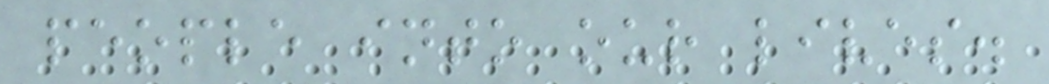people into our lives.
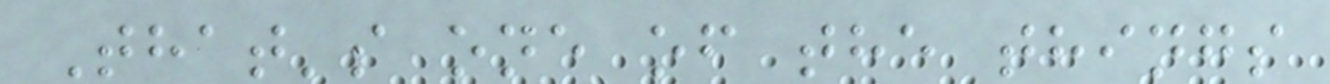That's one of the things
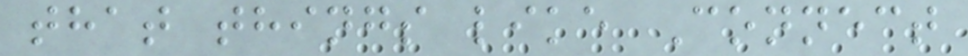that things like Connect
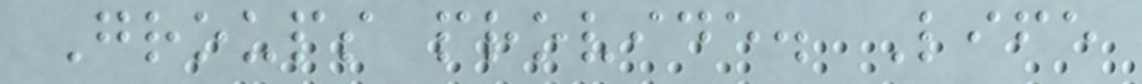Groups provide. Life
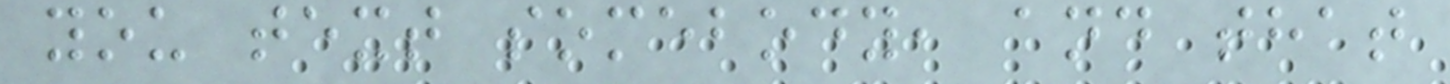you text somebody, and that
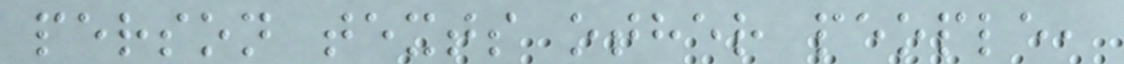person texts other people,
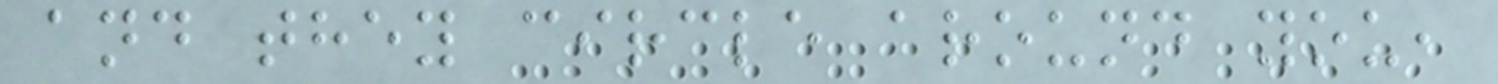and they circle around you,
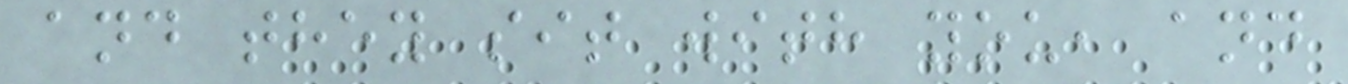and they sit with you, and
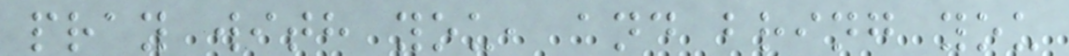pray with you, and bring you
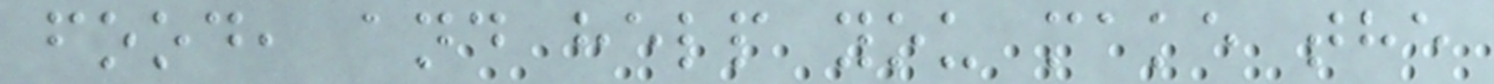food, and help you make the
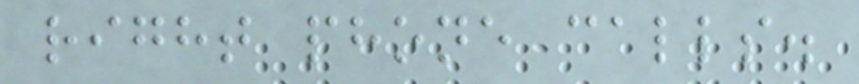right phone calls.
